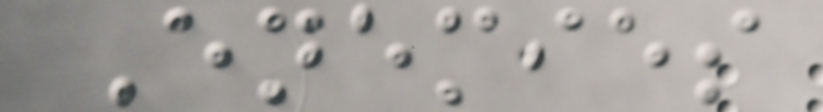Enemies
